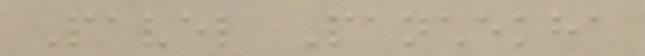Pavel Panchekha
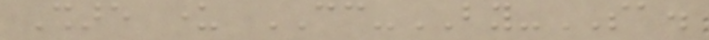Share under CC-BY-SA.
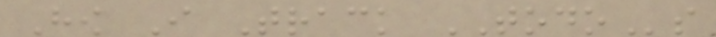How I Track TODOs
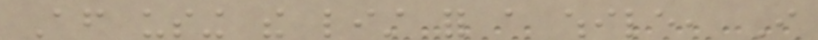After using the list for a while, I
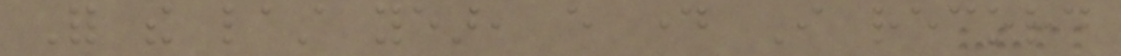For the last year, every day I record
